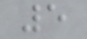5
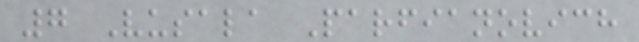7 Vusala Parfianovich
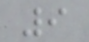9
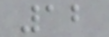12
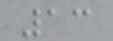13
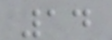14
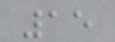15
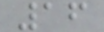16
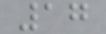17
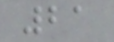21
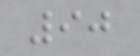90
